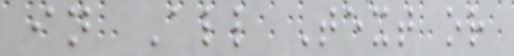in All Text or
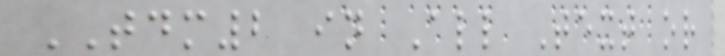TDM2 in All Text or
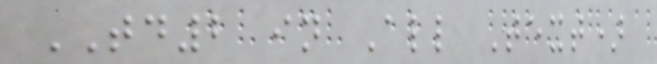TD2 in All Text)
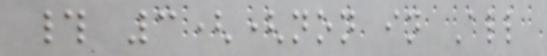# 3((non in All
